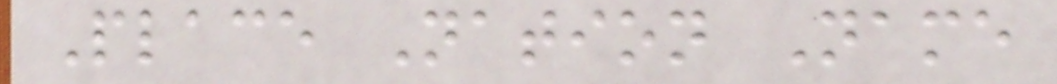Place Nation Name
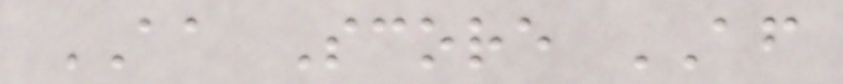AA Score AF
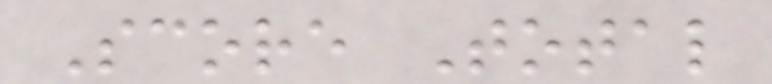Score Total
